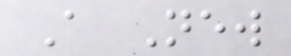A New
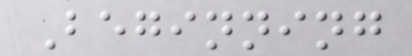Beginning
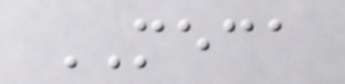MECA
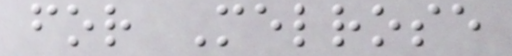for Melrose
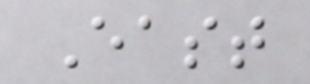East
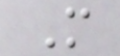M
